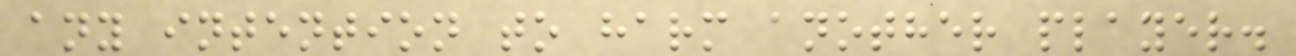any intention to harm another player.
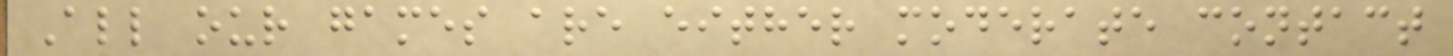All our games are either moderate contact
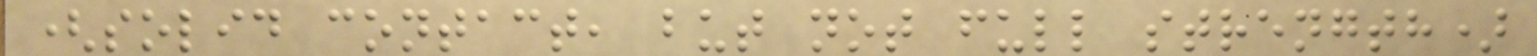(solid contact, but not full strength)
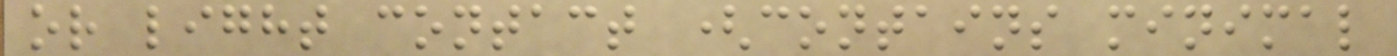or light contact (contains minimal
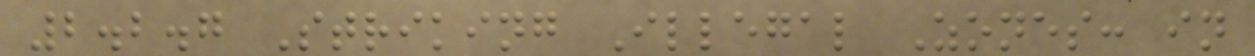2.2.7 Striking Illegal Zones: in
